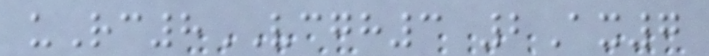uRc8VCGH3 2Ax7
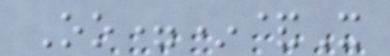Oo=*&X
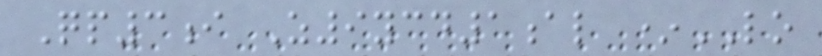Qp3i Z9ycd1al *LO
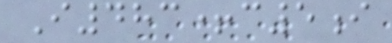I483+c5i
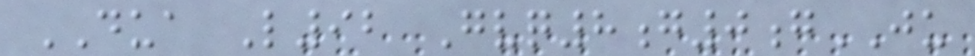DUA L92 Gvq8g0gJU
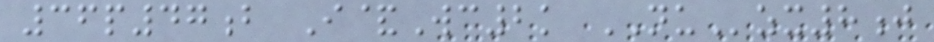36p47b I&Wc2k NUzx8j
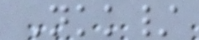Nkk/
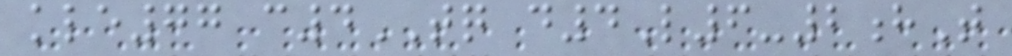kle77 c4TQ d4L6-2hT
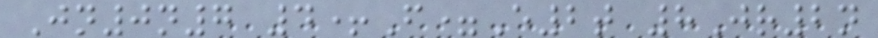Jn0n7 4+F=E2t 8Jr2n
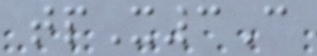tpX3C
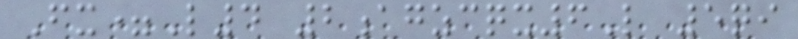Fx=L4 2agzcqx6L 5qi
